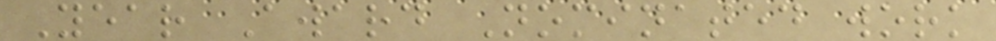Year Award Nominated work
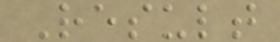Result
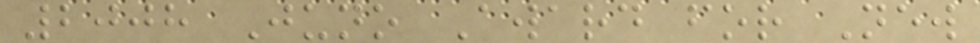2008 Juno Award for New
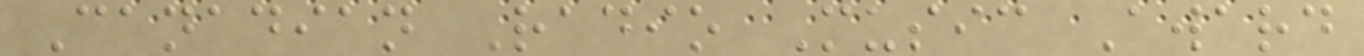Canadian Radio Music Award
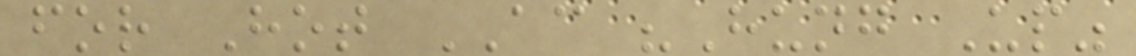for Hot AC "Hung Up"
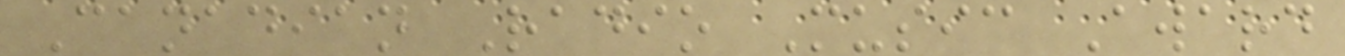Canadian Radio Music Award
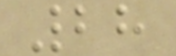28
